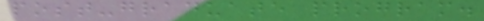post-graduate program.
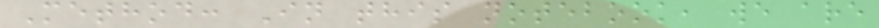Method: In this notebook, we are
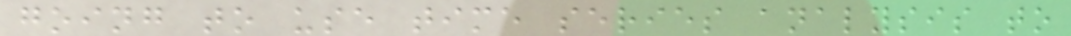going to use time series analysis to
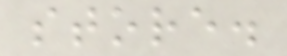store.
